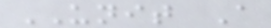UNIT A
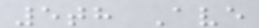5th Ave
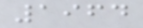1964
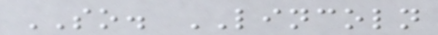SO. LINCOLN
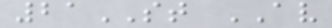21ST AV
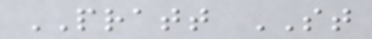PRATT ST
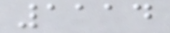1114
